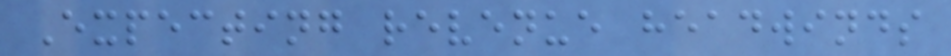Expecting revenue headwinds
